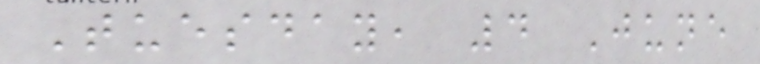Tuesday, 4 June
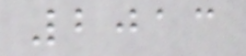2013
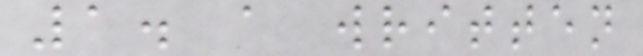1. a written
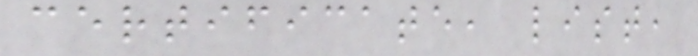certificate, list,
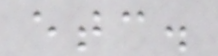etc.
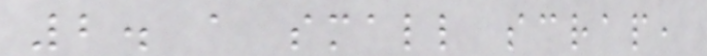2. a small scrap,
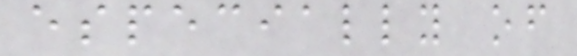especially of
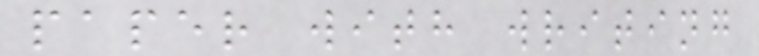paper with writing
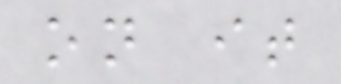on it
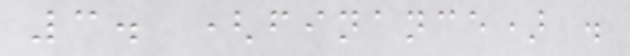3. (finance) .
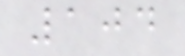104
